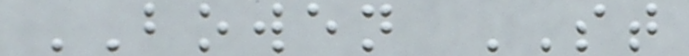BOWEN ST
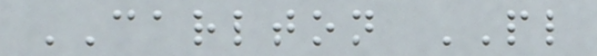CARLTON PL
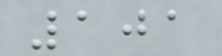101
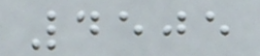4505
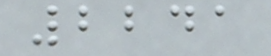2241
